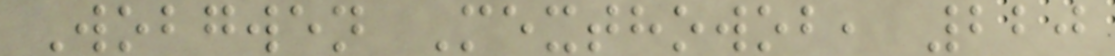Wobgwen Mexthowob, 220
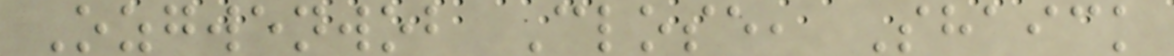Ozgwenwob Close, Shaick
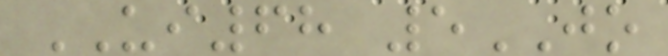UI68 5JO
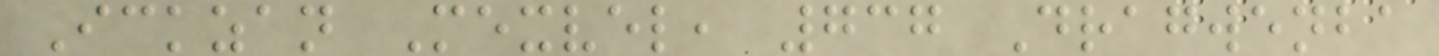Ickzan Mexvel, 737 Dragwenba
